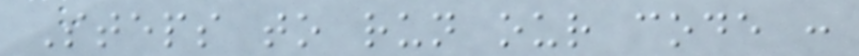Steps to run our code :
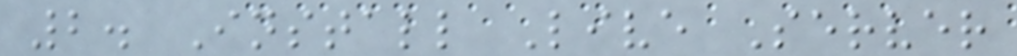2. Install Live Server
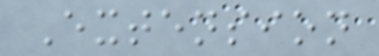Extension
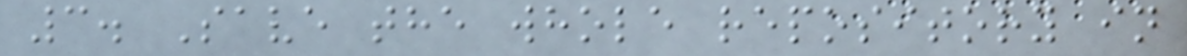3. Save the whole repository in
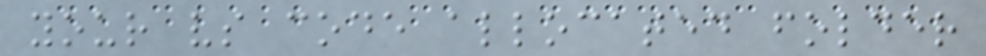your vs code allocated folder
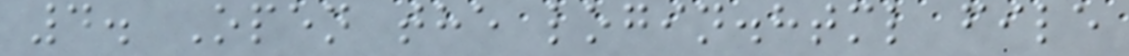4. Open the login.html file
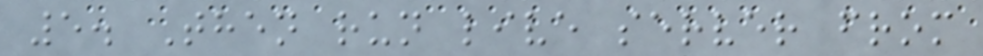5. Then run live server from
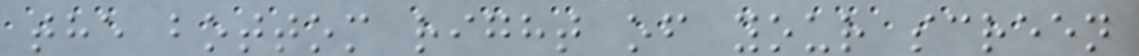the bottom right of your screen
